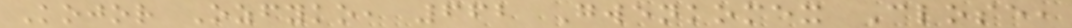Kojor Ozfyko, 662 Gwenkomex Close,
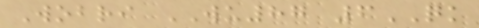Wobri WU87 6QK
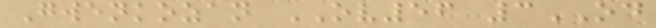Gwenkozan OV56 3OD
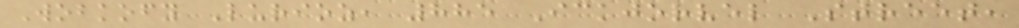Wobkofy Lurioz, 885 Ickjorvel Street,
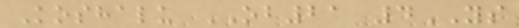Koshalu OB21 4YS
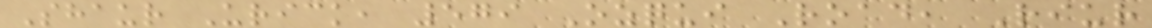Shaur Urick, 579 Ozqui Road, Riur
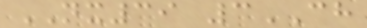NX39 3CH
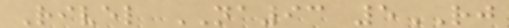Rivel NA93 5RJ
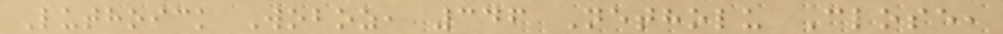Luthoick Woboz, 346 Netholu Close,
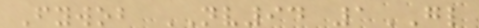Fywob NV94 1GL
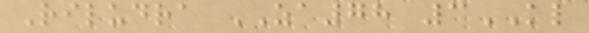Riludra ZA78 3KL
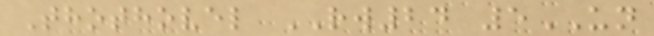Thothovel RW24 5UN
